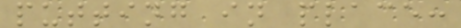putting in place:
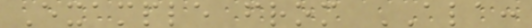Example from ALA:
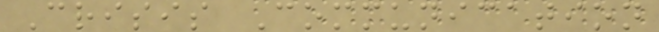Crisis Communication
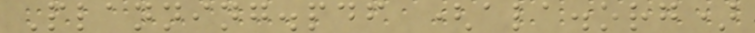Planning.pdf (ala.org)
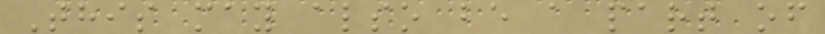This may also be a part of
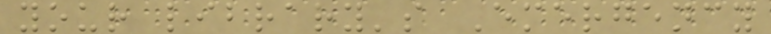your library's Emergency
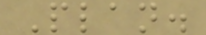Plan.
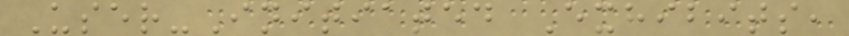User-Initiated Exhibits,
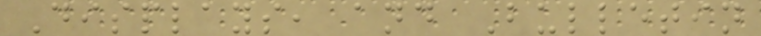Displays, and Bulletin
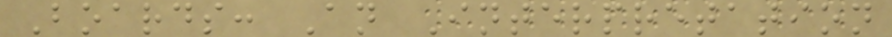Boards: An Interpretation
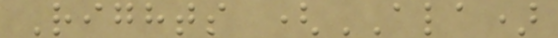Rights (ALA)
